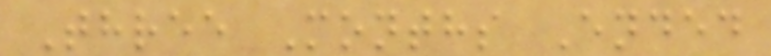Three Months Ended
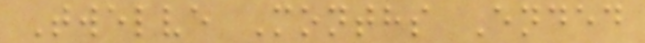Twelve Months Ended
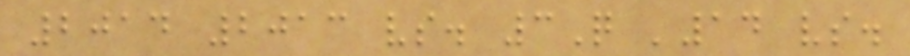2014 2013 vs. 3Q '14 vs.
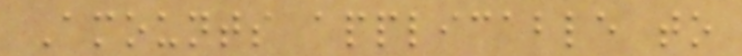Amounts applicable to
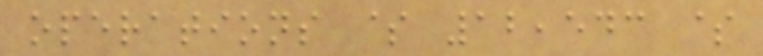operations $ 12,543 $
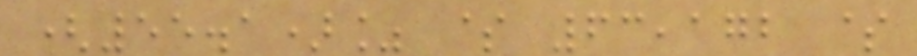(55.1)% $ 63,172 $
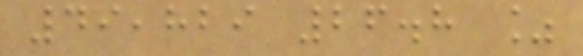49,829 26.8 %
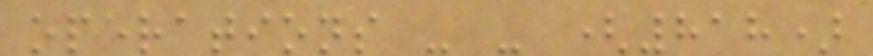operations - - (818)
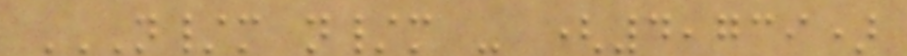N/M N/M - (4,739)
